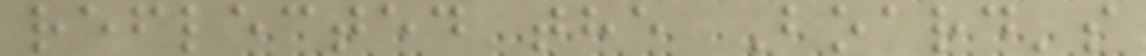reflected the Board's
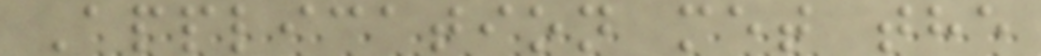Application met the
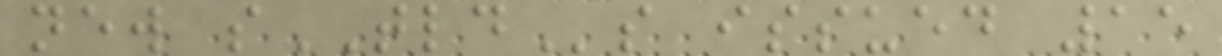new sTLDs issued 15
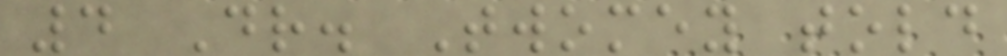4 Dr. Twomey told
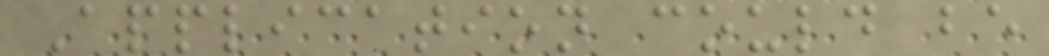Application could be
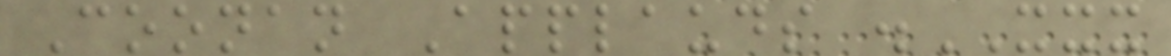Coonan Applauds .XXX
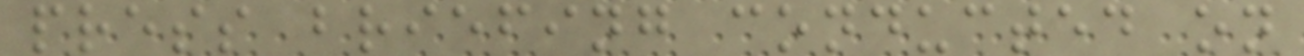press briefing conducted on
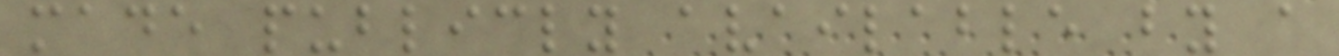made publicly available by a
